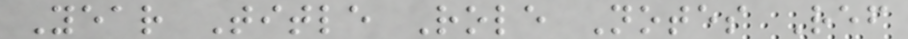Year Title Role Notes Ref
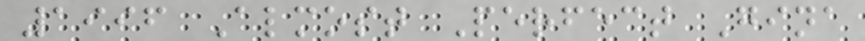1996 Almost Perfect Gina
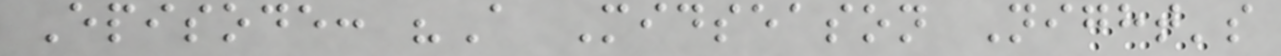Episode: "A Midseason Night's
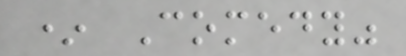* Comedy"
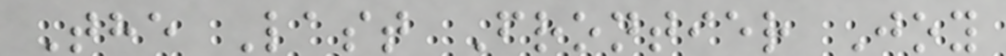The Last Frontier Joy
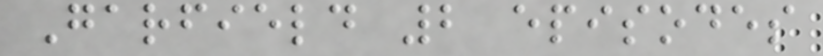Garfield 2 episodes
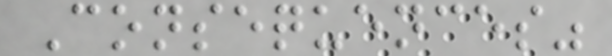Consequences"
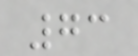73
